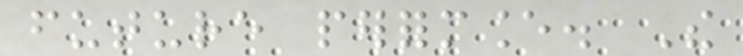future performance. The
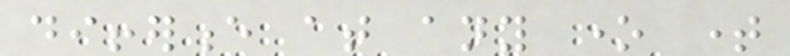difference at any one time
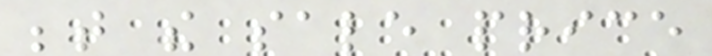between the sale price
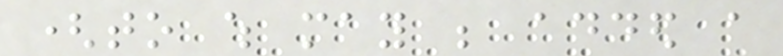(to which may be added a
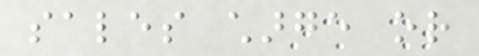sales charge or
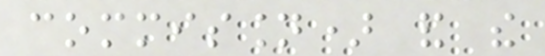commission) and the
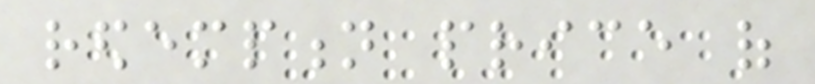redemption price of
